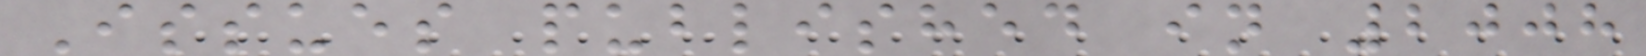Issues published in 2008
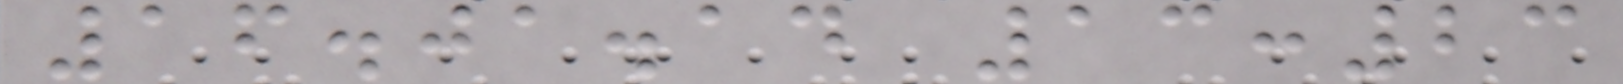16.01.14 13:23
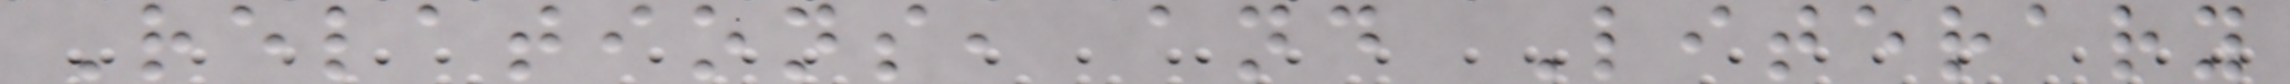Relations, and Literary
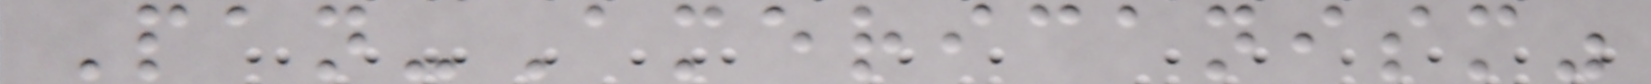Pan-Americanism"
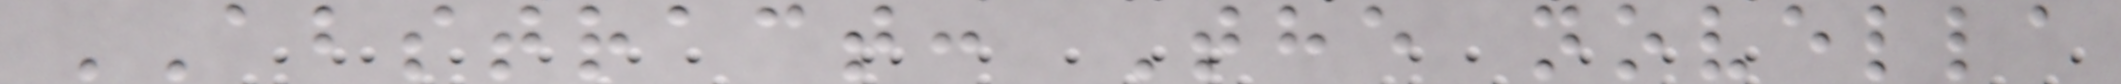ABSTRACT: The novella
